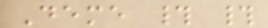Deme # #
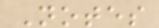Notes
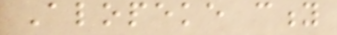Alopeke city
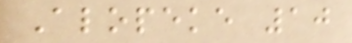Alopeke 10
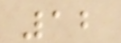12
